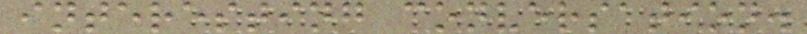interesting conversation.
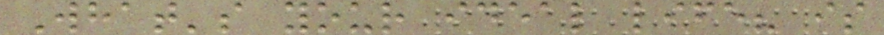What's your ideal life? is
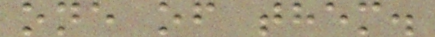one of them.
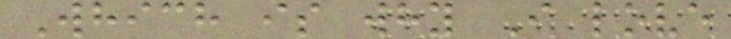Which is why I love
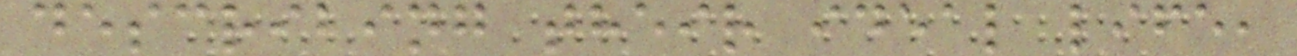describing their ideal life,
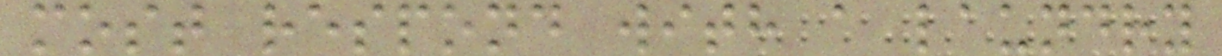most respond with a laundry
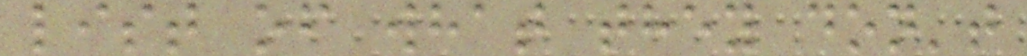list of what they don't
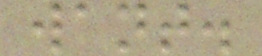want.
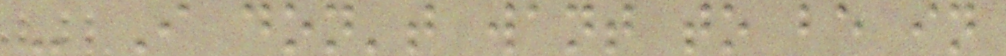- I don't want to be in
